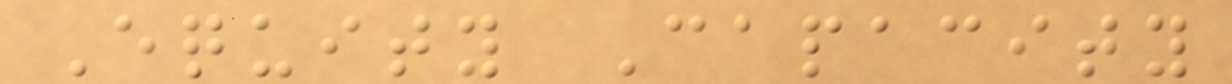Equity Capacity
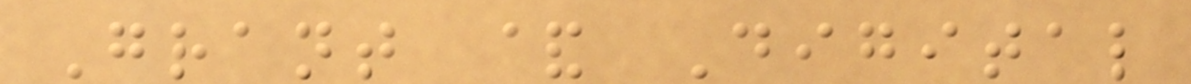Grant & Digital
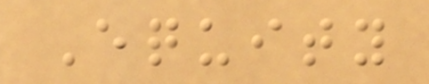Equity
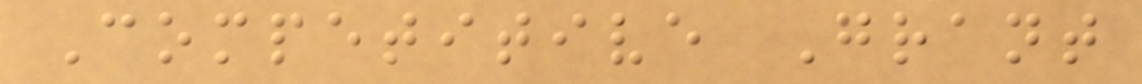Competitive Grant
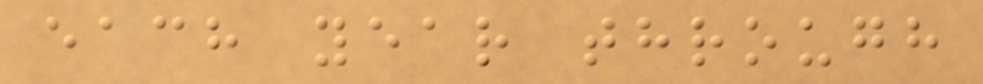each year through
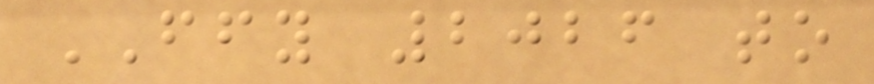FFY 2026 to
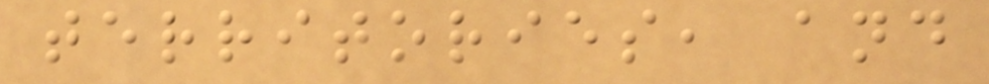territories, and
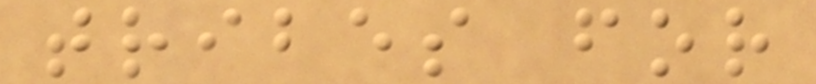tribes for
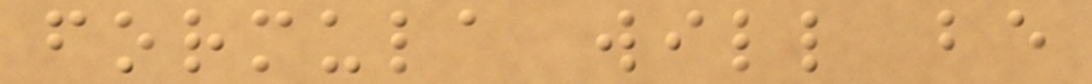formula will be
